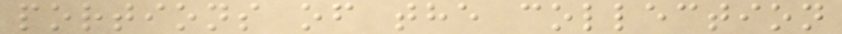portions of the collection
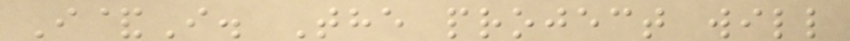I&I. The project will
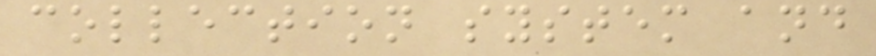collection system and
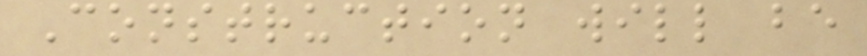Construction will be
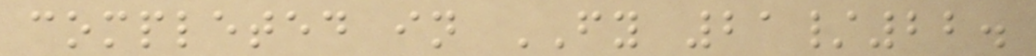completed in FY 21/22.
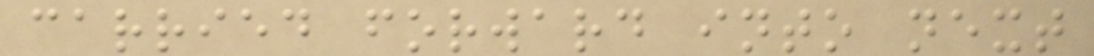carried forward into next
